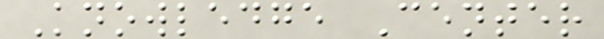Knowledge Center
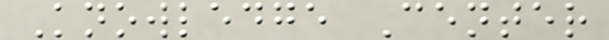Knowledge Center
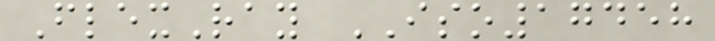FlexRay ISO17458
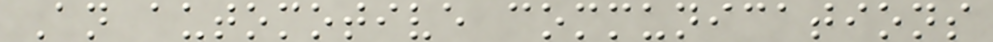An automotive communications
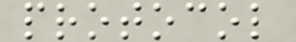protocol
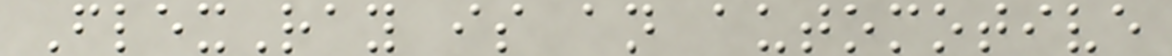FlexRay is an automotive
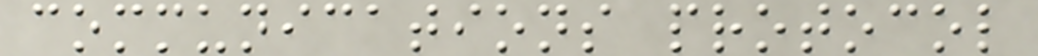communications protocol
